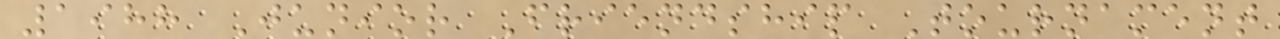1988 Junior Friendship Tournament
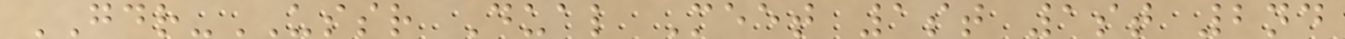GDR-USSR Dual Meet 1st 1st 2nd
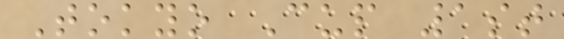Tokyo Cup 1st
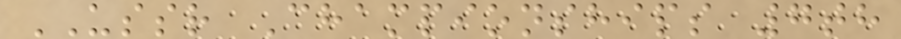USSR Championships 7th
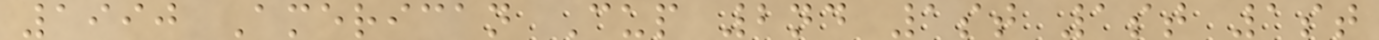1990 American Cup 2nd 1st 1st 1st
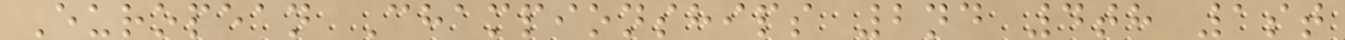European Championships 2nd 4th 1st
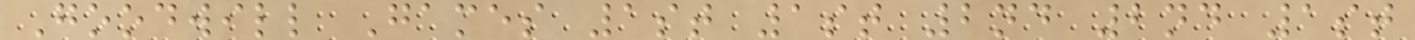Goodwill Games 1st 1st 2nd 2nd 1st
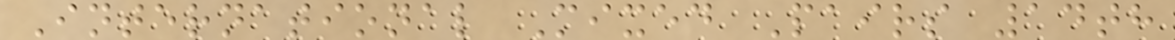International Mixed Pairs 14th
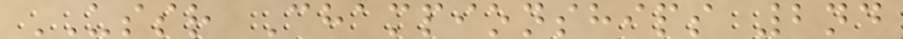USSR Championships 2nd
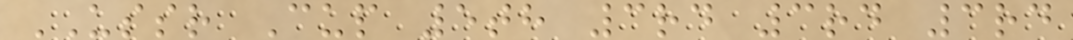USSR Cup 5th 3rd 3rd 3rd
